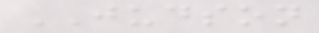JUDSON
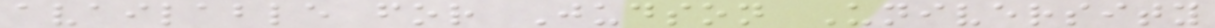available for Judson University
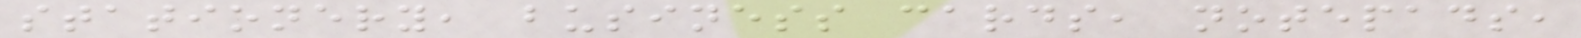stationery, business cards, notepads,
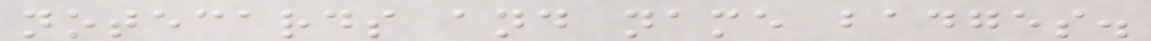notecards and name badges.
